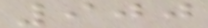900
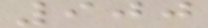900
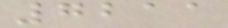7211
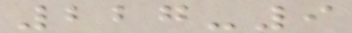227-9
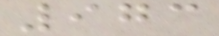973
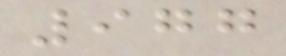977
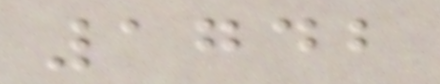1742
